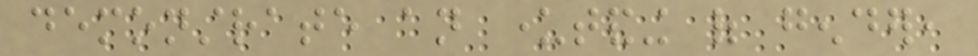demonstrate an undertanding of gender,
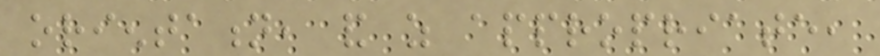orientation, and as appropriate,
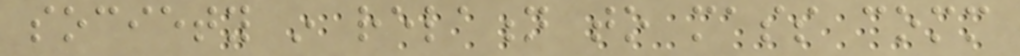society in relation to mass comm
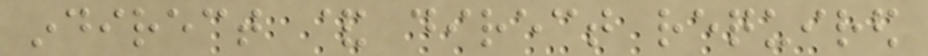indirect & direct required
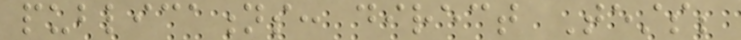publications: direct Tests;
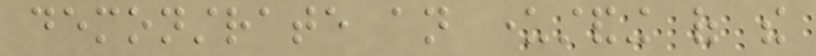demonstrate an understanding of the
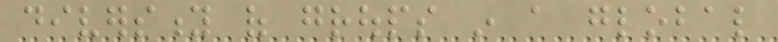diversity of groups in a global
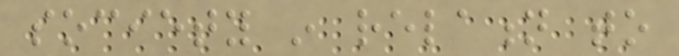society in relation to
